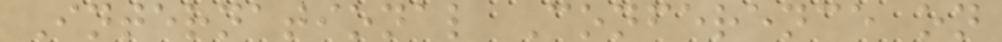International Conference on
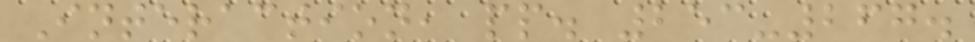Interaction, pp. 253-267.
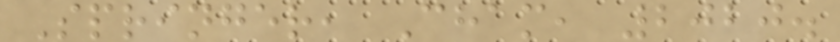Springer, Cham, 2020.
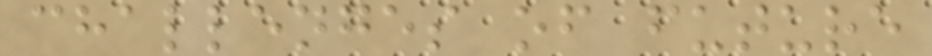challenges of future
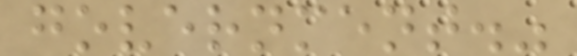government."
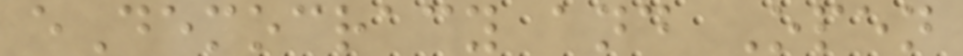eDemocracy and Open
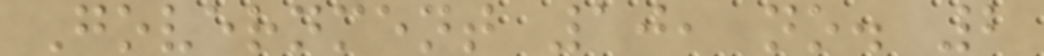Government 10, no. 2
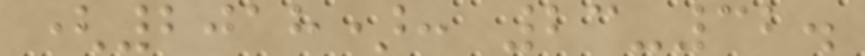(2018): 23-32.
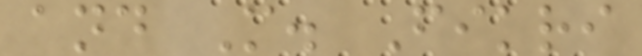and M. Fikri
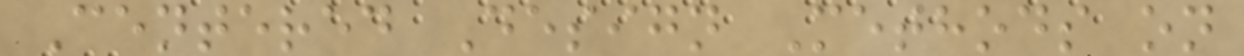Centered Design Methods on
